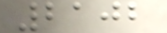2102
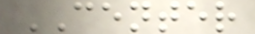CENTER
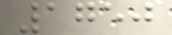1750
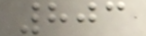803
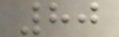80
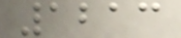1213
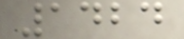1424
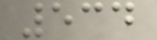534
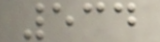534
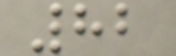82
